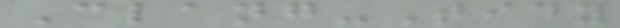Clang-Tidy
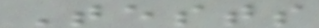Tests
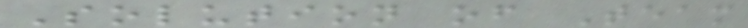Solution of Team
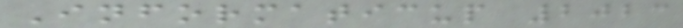Informaticup 2023
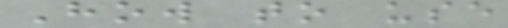How to use
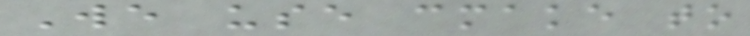We use cmake to
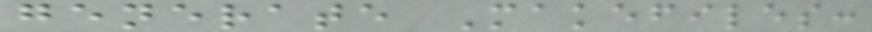generate Makefiles:
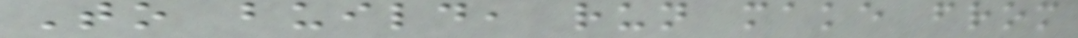To build, run make from
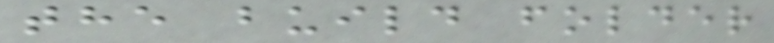the build folder
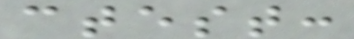ctest:
